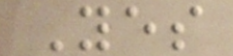Yes
